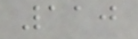110
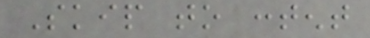Skip to content
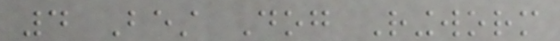4 Best Dog Ringworm
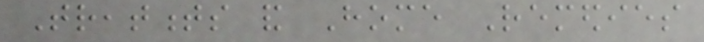Treatments and Home Remedies
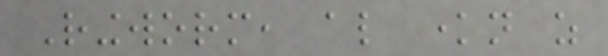Ringworm, also known as
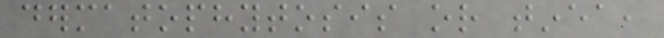dermatophytosis or tinea,
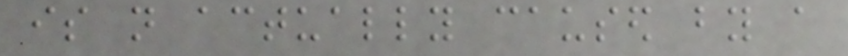is not actually caused by a
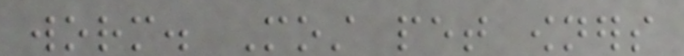worm. Most pet owners
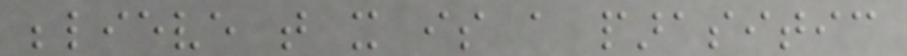believe that it is a parasitic
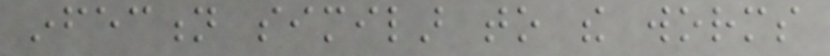infection similar to the worms
